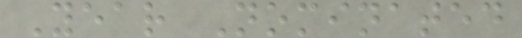Year Nominated
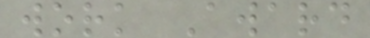work Award
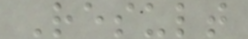Result
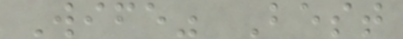Wife" Best
